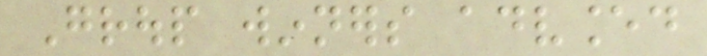Group winners advanced
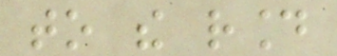to the round
